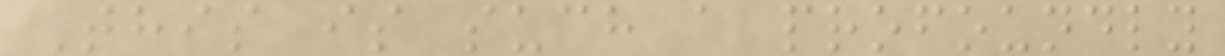This is such a profoundly
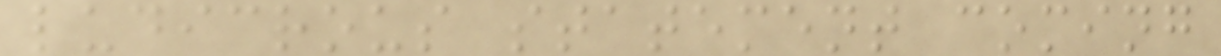ludicrous statement coming
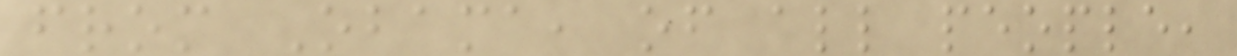from Obama, of all people,
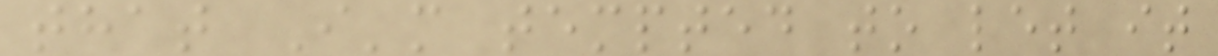that I'm tempted to let it
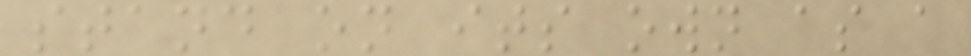stand on its own as a
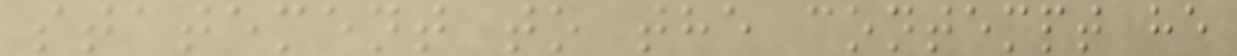statement to the contempt he
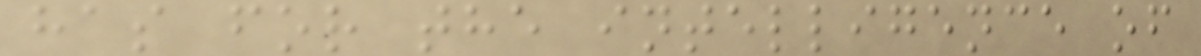has for the intelligence of
